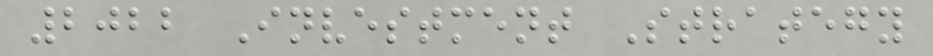2022 Investment Strategy
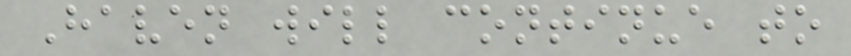Haven will continue to
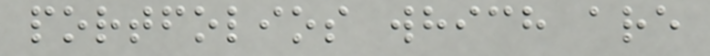portfolios which are
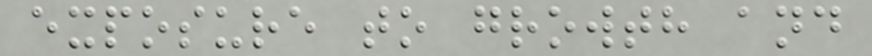exposure to growth and
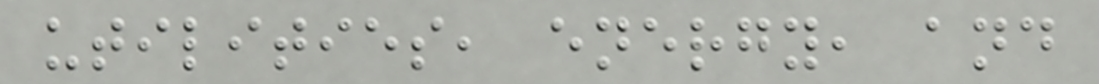utilities, energy, and
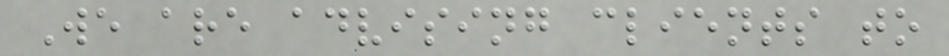We are advising clients to
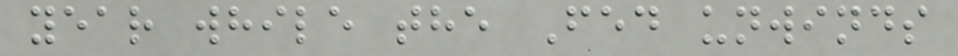year while the Fed unwinds
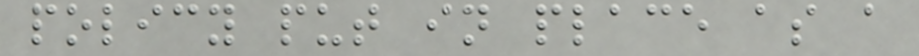policy put in place as a
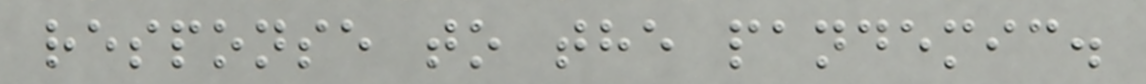response to the pandemic.
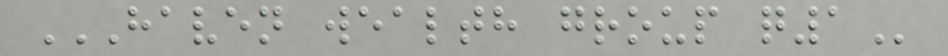HAVEN WEALTH GROUP Q1
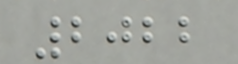2022
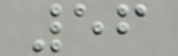56
